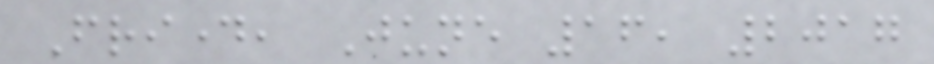Friday, June 16, 2017
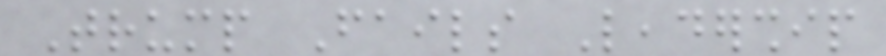Trump Fails Leadership
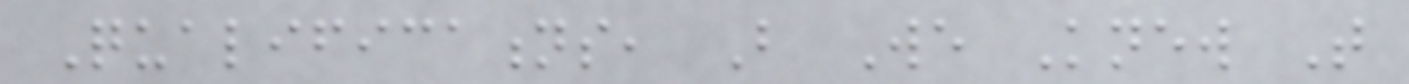Qualifications, But We Knew That
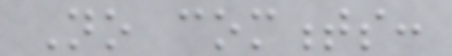No comments:
